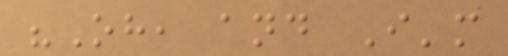"Oh, and I'm
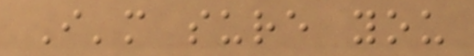I'm sure you
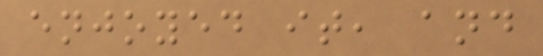enjoyed it, and
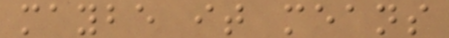maybe it means
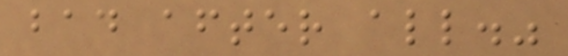bad after all."
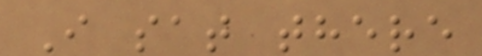I sat there
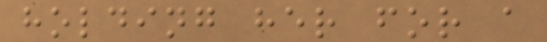holding her for a
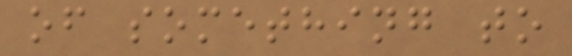of something to
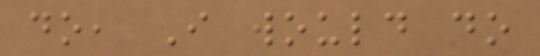do, I would do
